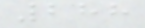288
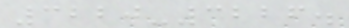3220-3226.
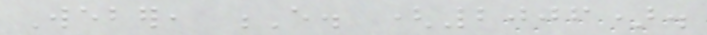Weber, E. (2006).
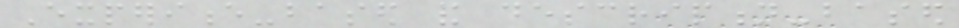Experience-based and description-based
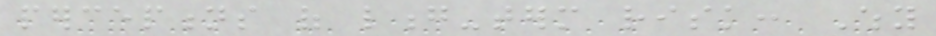perceptions of long-term risk: Why
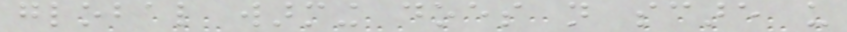global warming does not scare us
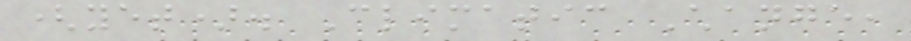(yet). Climatic Change,
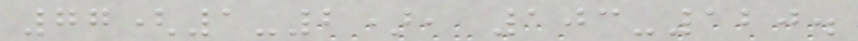77(1-2), 103-120.
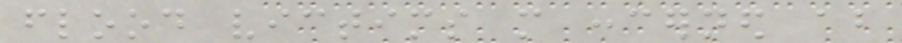flood victims more concerned about
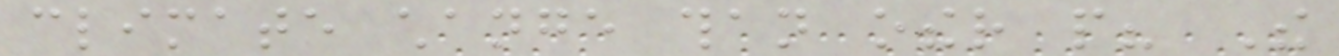climate change than other people? The
